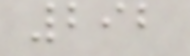292
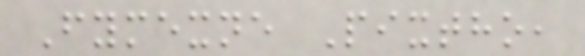Fymexne Pixtho,
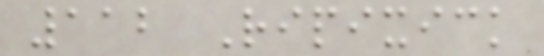112 Ripixick
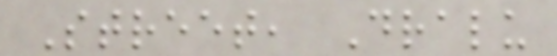Street, Dralu
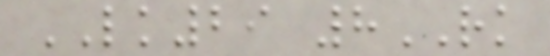LK29 8RK
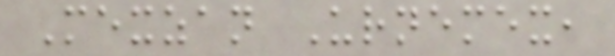Mexzan Urnemex,
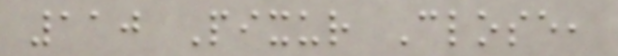110 Pixur Close,
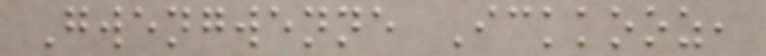Gwengwenne Ickkooz,
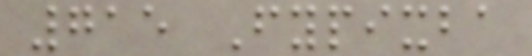715 Fypixba
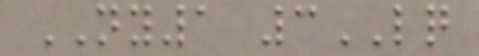NY1 3LQ
